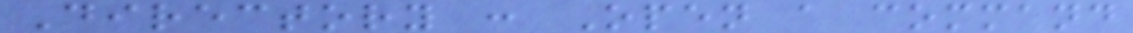Directory : Open a command
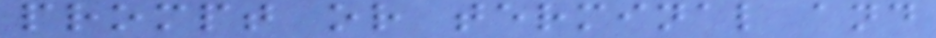prompt or terminal and
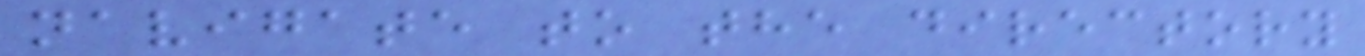navigate to the directory
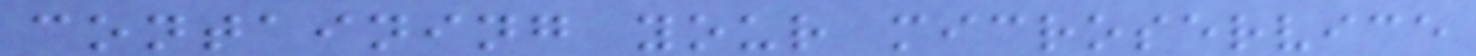containing your microservice
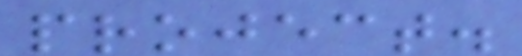project.
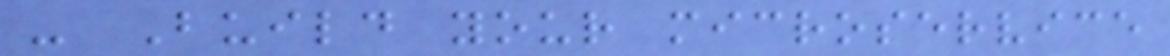- Build your microservice
